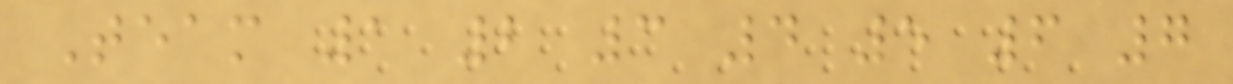Team 1 2 3 4 5 6 7
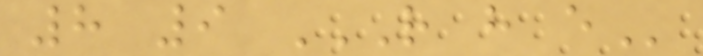8 9 R H E
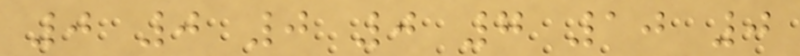0 0 0 0 7 10 0
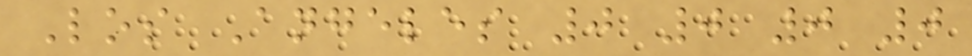Los Angeles 0 0 0 0
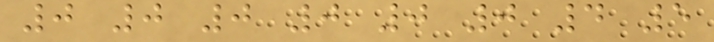0 0 0 0 0 0 4 5
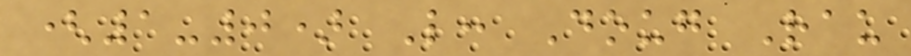(1-0) L: Doug Rau
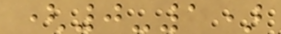(0-1)
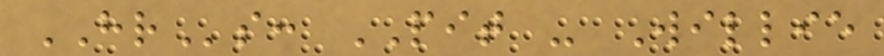HRs: PIT - Willie
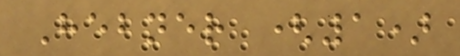Hebner (1)
